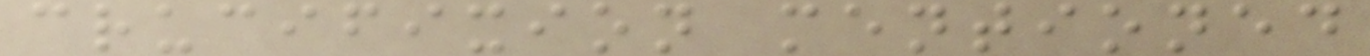crucifixion mentioned
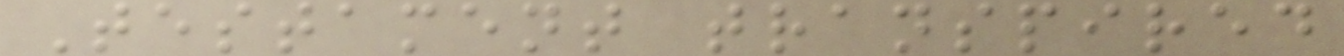Testament transpired
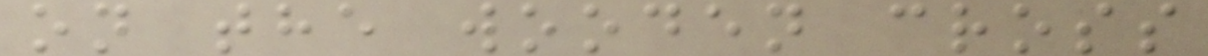on the wooden cross
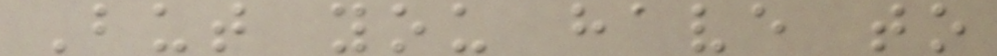But you have to
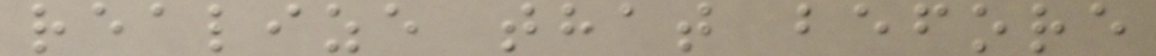realize that before
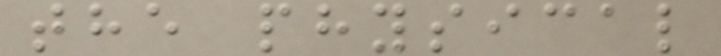the physical
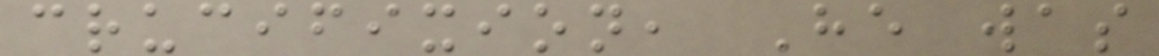crucifixion, He was
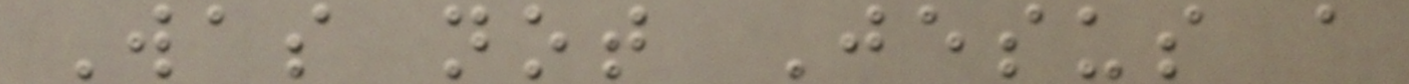Was not Jesus a
